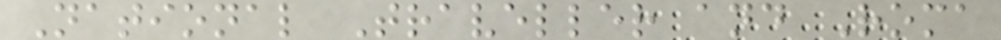National Traveller and Roma
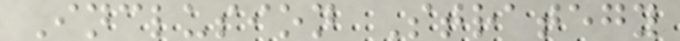Inclusion Strategy
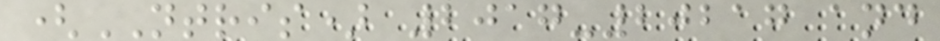(NTRIS) 2017-20217 and
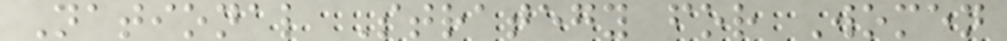National Strategy for Women
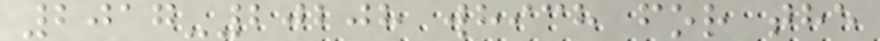2017-20208 which for the
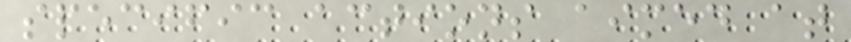specific actions aimed at
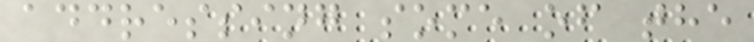addressing some of the
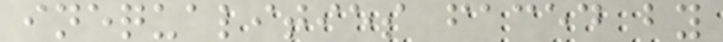inequalities faced by
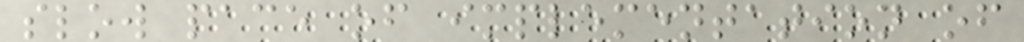slow pace of implementation of
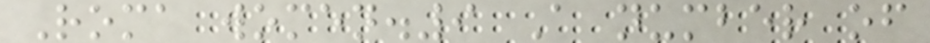Roma women.9 A number of
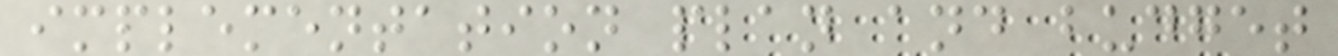implementation plan and budget
